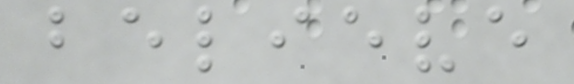believe
